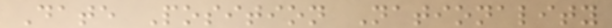Date Position Nationality
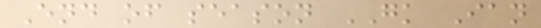End of season GK Ian
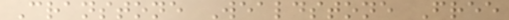Cranstone Wealdstone Free
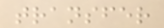transfer
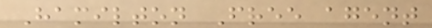Hamilton Free agent
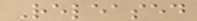Released
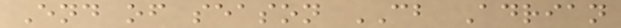End of season CB Adrian
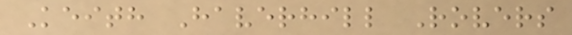Keith Haverhill Rovers
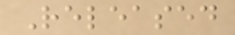Released
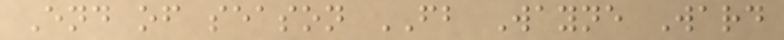End of season FB Wayne Ward
